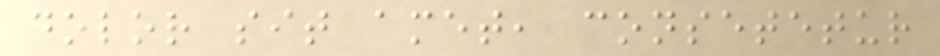dolor sit amet, consetetur
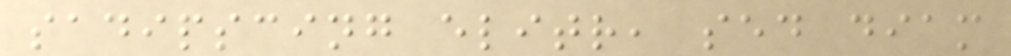sadipscing elitr, sed diam
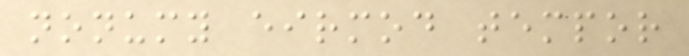nonumy eirmod tempor
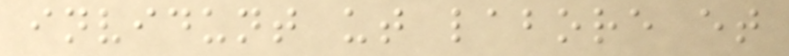invidunt ut labore et
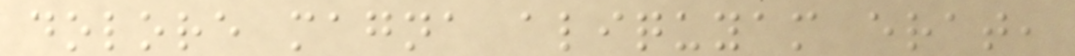dolore magna aliquyam erat,
